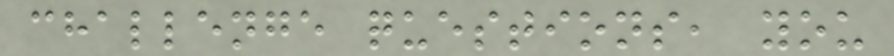challenge questions, you
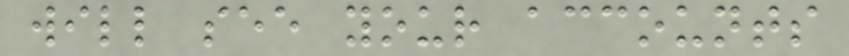will see your accounts
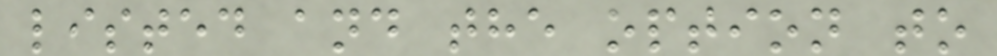listed and the option to
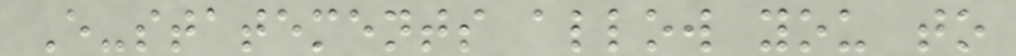E-statements allow you to
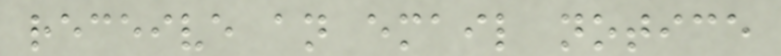receive an email notice
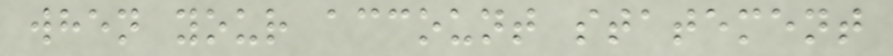when your account statement
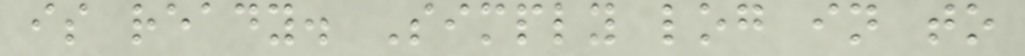is ready. Simply log in to
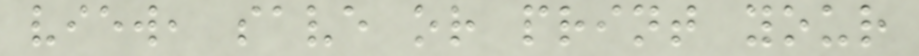view, save or print your
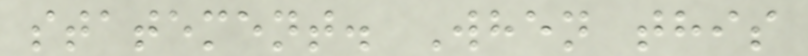statement. When this
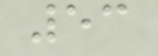53
